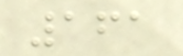161
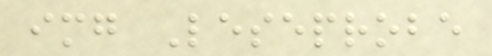img Leseprobe
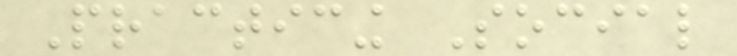Practicing Social
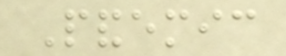Pandemic
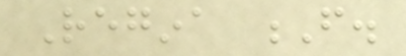Regina F.
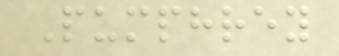Pumphrey
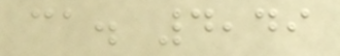ca. 4,49
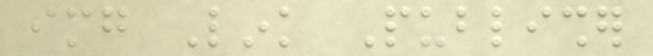img Link Publisher
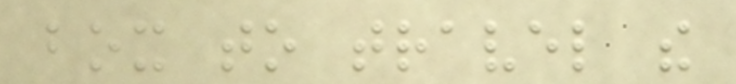box to travel the
